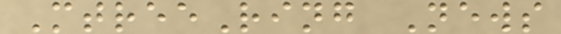MtreeRing News
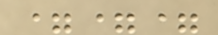===
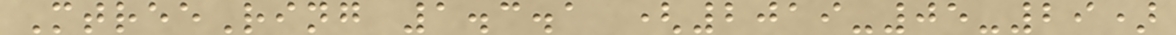MtreeRing 1.3.1 (2019-05-29)
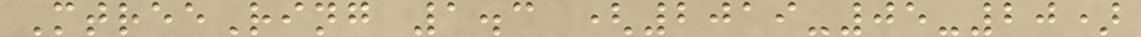MtreeRing 1.3 (2019-05-20)
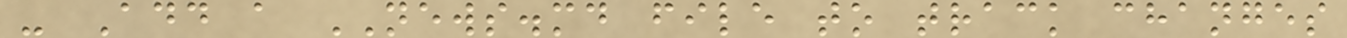- Add a NEWS.md file to track changes
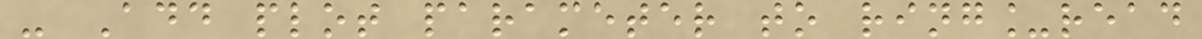- Add plot parameter to ring_read
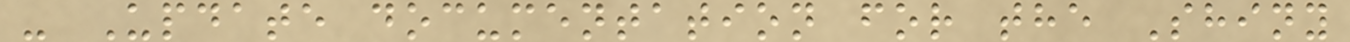- Update documentation for the Shiny
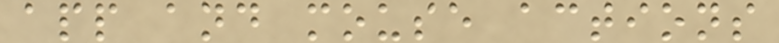app and mouse actions
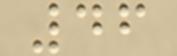46
